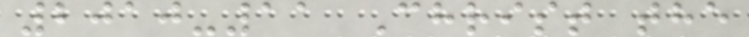2010-11 Christ the
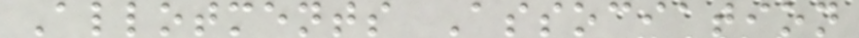Allotments Association
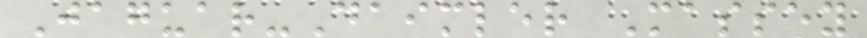Jaguar-Daimler Massey
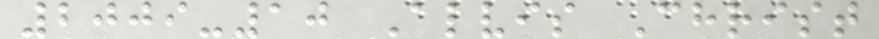2009-10 Alvis Christ
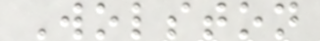Wolston
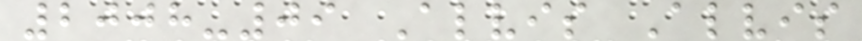2008-09 Alvis Alvis
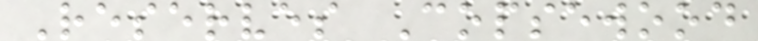Reserves Copsewood
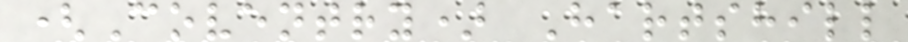(Coventry) Hartshill
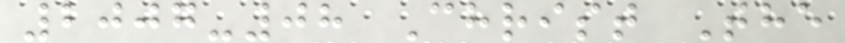2007-08 Christ The
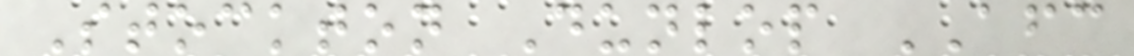Stockton Dunlop AFC
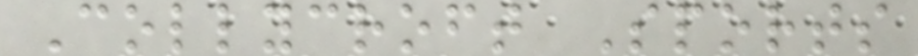Collycroft Sports
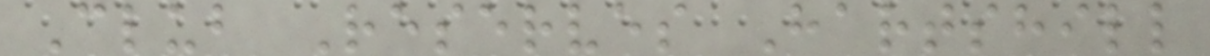Club Reserves Hartshill
